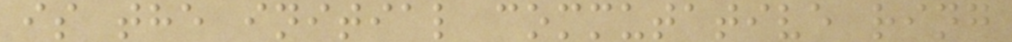is the initial commutative ring
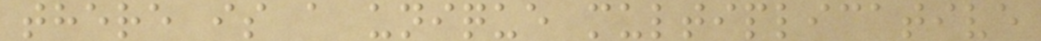there is a unique multiplicative
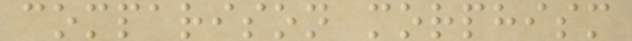comparison morphism
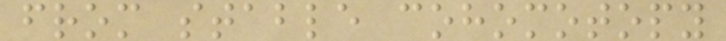from stable cohomotopy
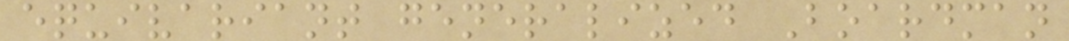equivariant generalized Boardman
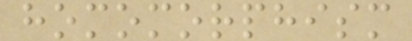homomorphism
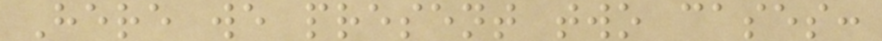Here we present two cases:
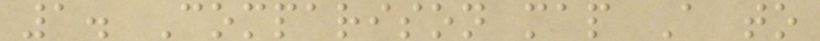1. Comparison map A to
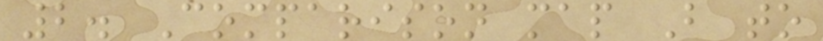2. Comparison map B to
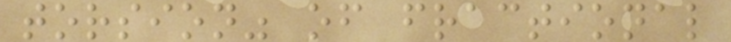torsion" of fractional
